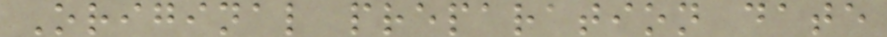Original preparation date
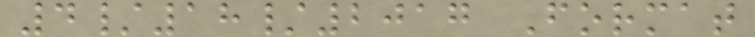4/18/2017 Format
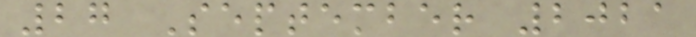27 September 2021
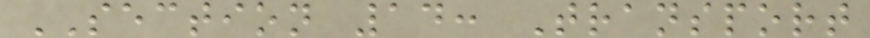SECTION 14: Transport
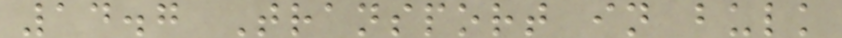14.7 Transport in bulk
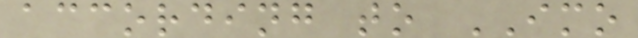according to IMO
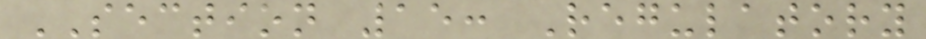SECTION 15: Regulatory
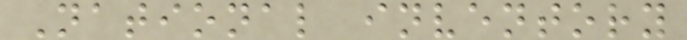National inventory
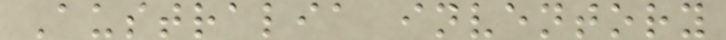Australia inventory
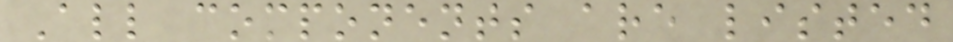All components are listed
